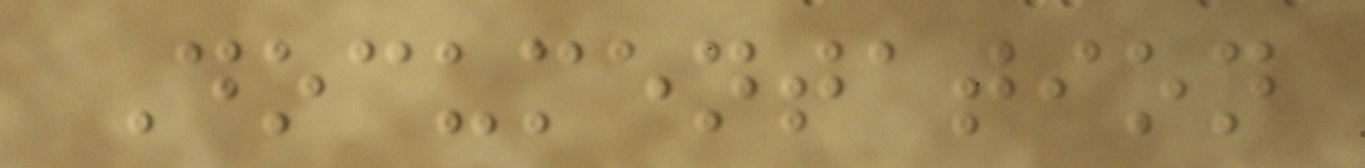Documentation
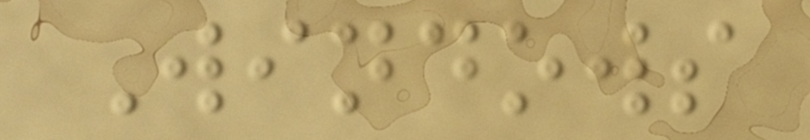Windows
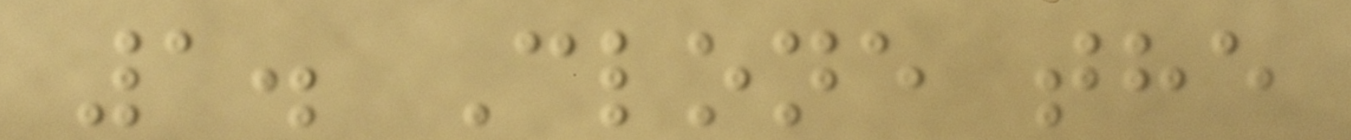1. Clone the
